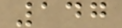147
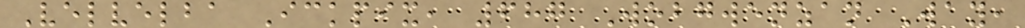Velvelba Ickpix, 687 Wobgwenzan Way,
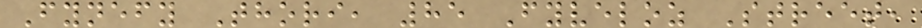Fynefy Thori, 85 Fyveloz Street,
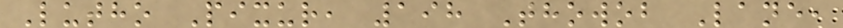Lutho Pixur, 198 Thowob Lane,
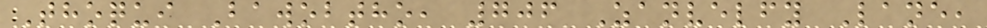Thoqui Bawobtho, 706 Zanvelfy Lane,
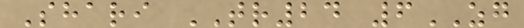Shari TR24 6ZG
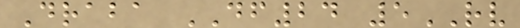Draba DF24 5RV
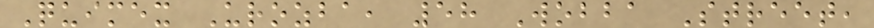Quimex Urozba, 58 Wobba Street,
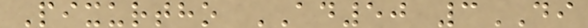Pixurtho AD50 3DI
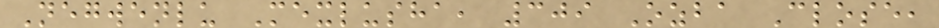Negwenlu Mexlusha, 309 Ozba Close,
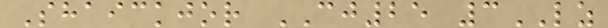Shaickjor CJ25 3LZ
